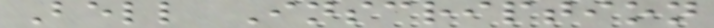Bell Inscription
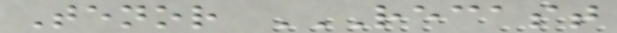Tenor RECAST
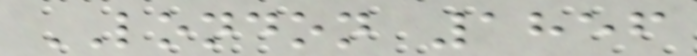LONDON 1856
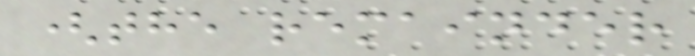(the remainder
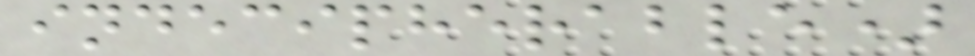indecipherable)
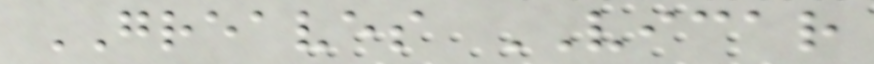GREAVES VICAR
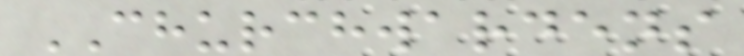CHURCHWARDENS
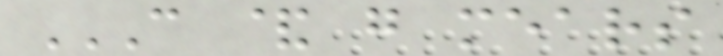C & G MEARS
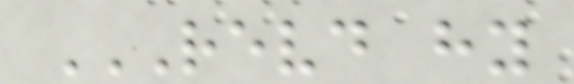REVD HY
